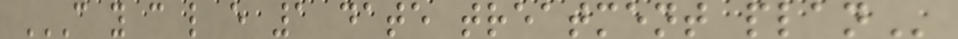C Y C L E 1 DATE TREATMENT PLAN
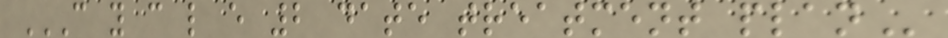C Y C L E 2 DATE TREATMENT PLAN
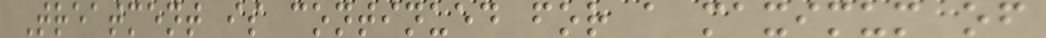Treatment is continued for a maximum of
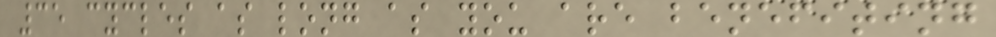35 cycles as long as you are benefiting
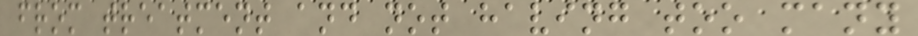from treatment and not having too many
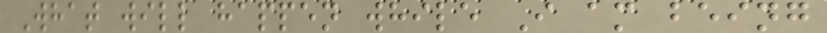What will happen while I am being
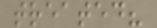treated?
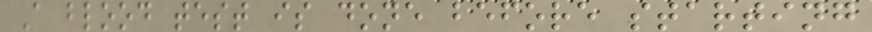A blood test is done before starting
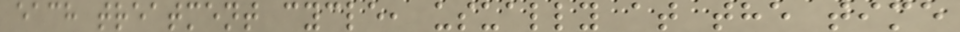each treatment cycle, usually at the time
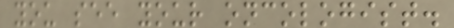you see your oncologist.
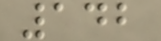142
